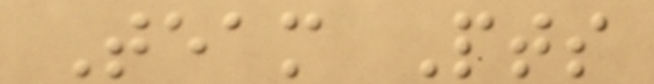Team Pts
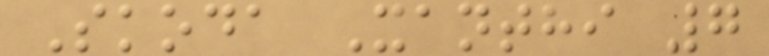Skoda Xanthi 7
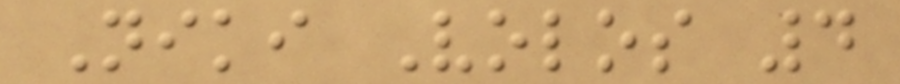Niki Volos 4
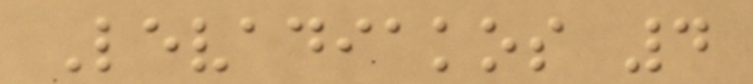Levadiakos 4
